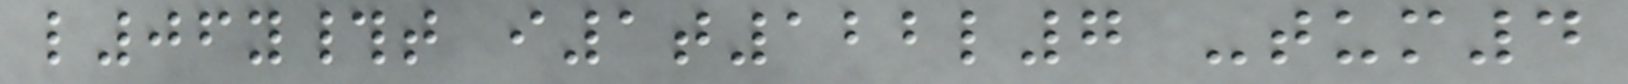l06y#t i1t122l7 -tum4
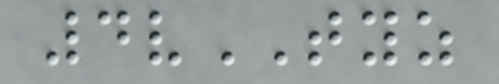4vTYZ
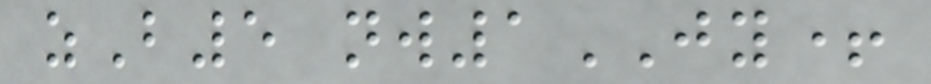zB5 nw1JY+
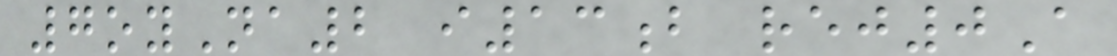7oyNa2 i13b rej0A
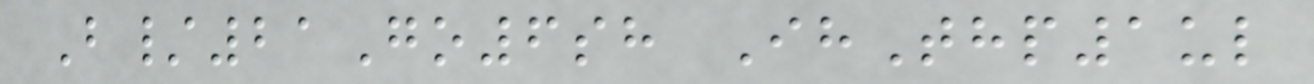B/21Go6sh IhThp1ul
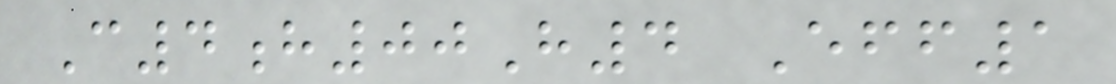C4h00H4 Eff1
